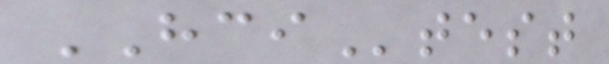HCItest
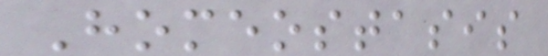Homeostasis
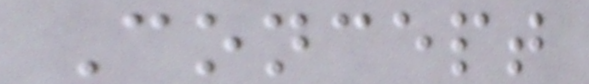Concept
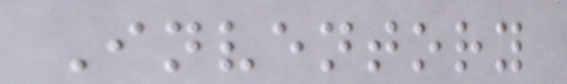Inventory
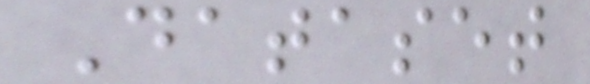Dataset
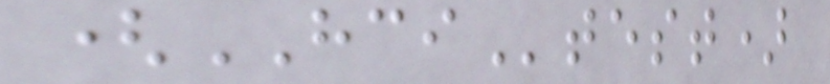(HCItest)
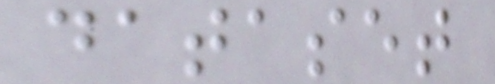dataset
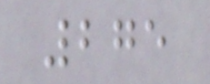275
